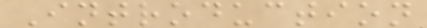Introduction
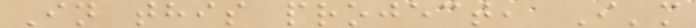In this project, I'm
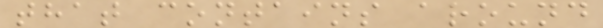that contains around
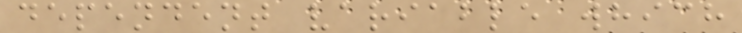dependent variable which
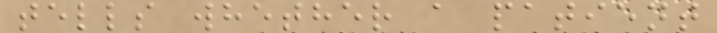tells whether a patient
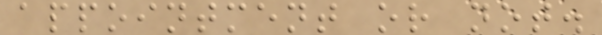appointment or not.
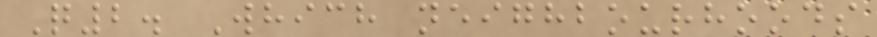Q2. Which neighbourhoods
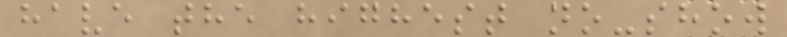have the highest no-show
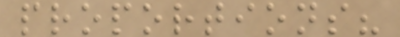proportions?
